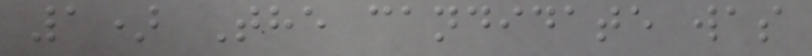1) The candidate was
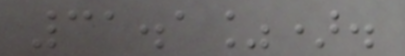31.1%).
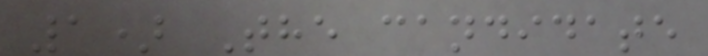1) The candidate
